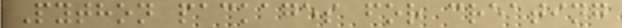Python packages for creating
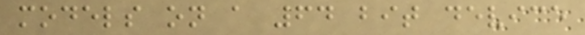models on a 64 bit device
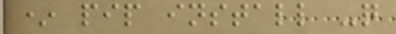* pip install -q
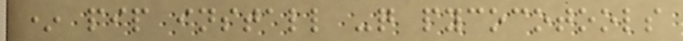* pip install -q pycocotools
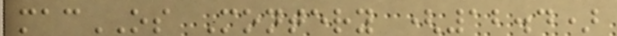macOS Montery (12.4)
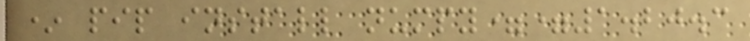* pip install numpy==1.20.3
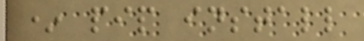* pip install
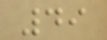49
